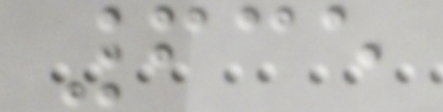635
